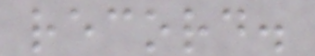record.
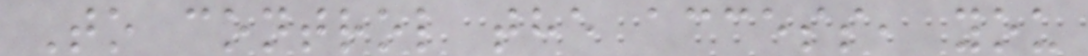To control the access, you
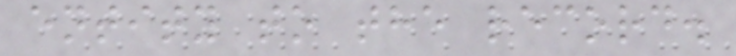entity to the record.
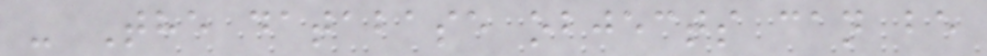- The database objects can be
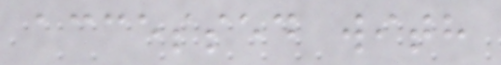accessed with
